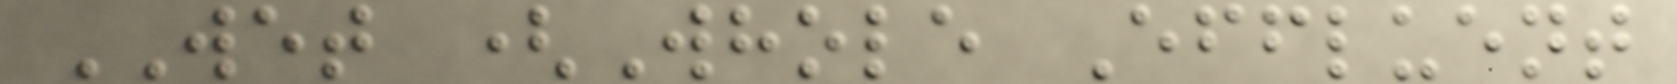WET (Whole Effluent
